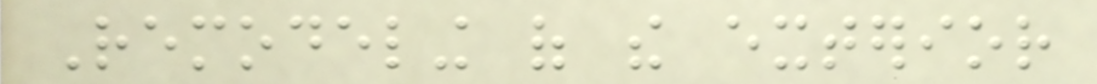Remodeling of the exterior
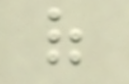of
